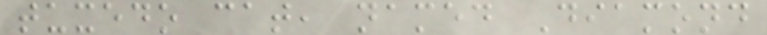tuxedo cat, named Diamond
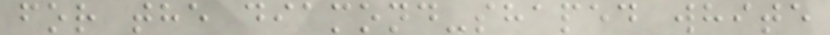for the diamond-shaped white
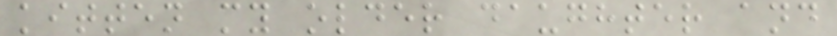kitten my older daughter and
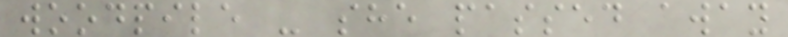woodpile - she passed away
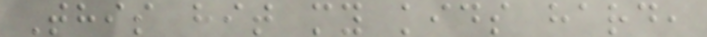This hit my kids hard,
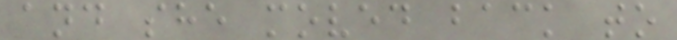and she moved back to
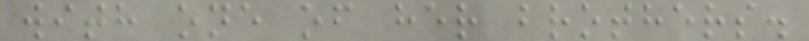with one of her brothers.
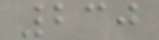230
